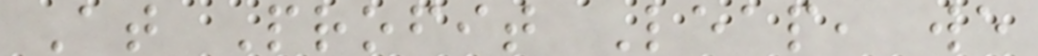At Profit Leap, we
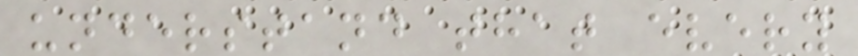understand that every
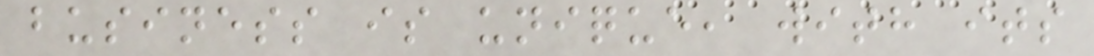business is unique, with its
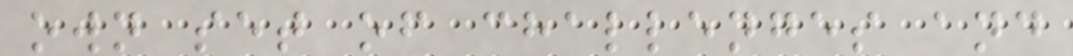own set of challenges and
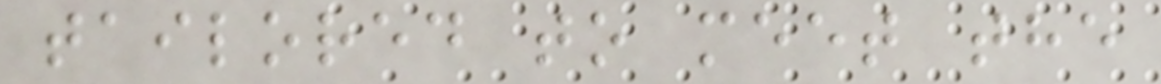tailored to meet the
